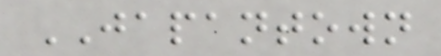JAPANTOWN
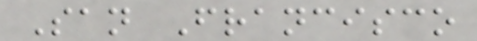San Francisco
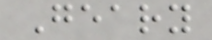Geary
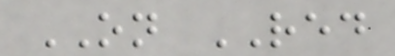ON RED
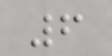6
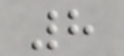8
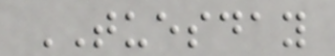TUESDAY
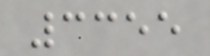3355
